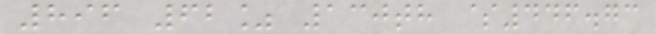896 62% 130th $446.73
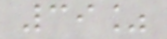39%
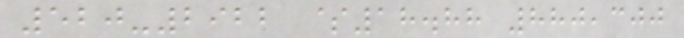520-2922 $18.88 880,300
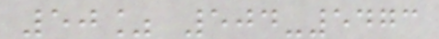50% 504-5473
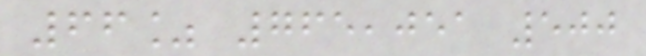66% 765,051 500
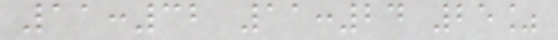11:32 11:24 25%
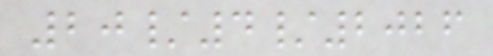20/4/2026
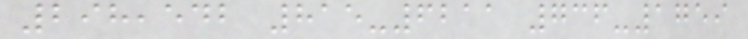298,542 815-6211 736-1759
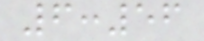6:56
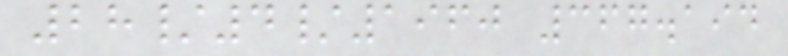28/4/1960 367.194
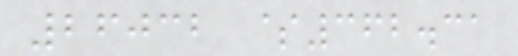26032 $362.31
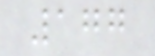177
